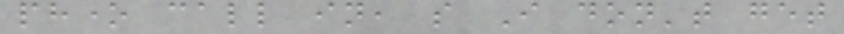phone call in, so I don't get
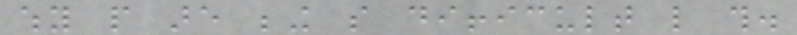why people are being so difficult like this.
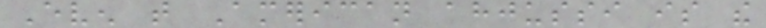Even that American ahjussi is the
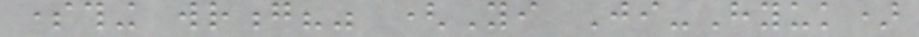something wrong?" (Yi Ji-Hyuk)
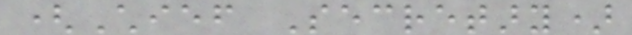(Chief Secretary)
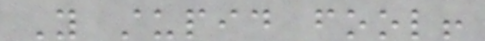You stupid fool!
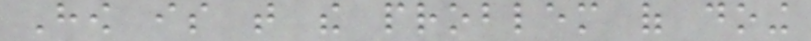How is that the problem of doing
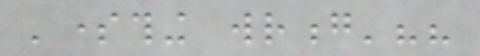'something wrong'??
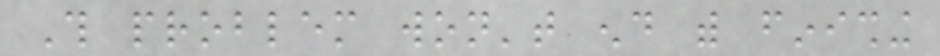This problem won't end with finishing
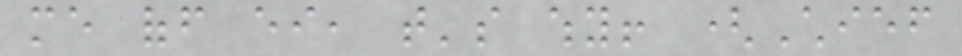me off either, that's why! (Chief
